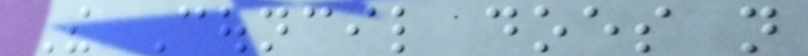The Council does not
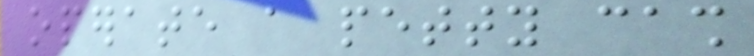operate a petty cash
